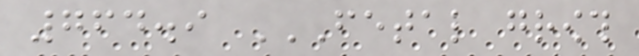764.9 FETAL GROWTH
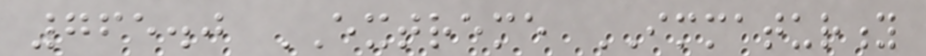765.0 EXTREME IMMATURITY
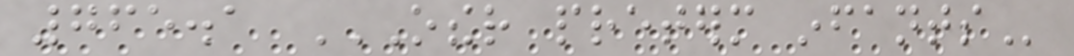765.1 OTHER PRETERM INFANTS
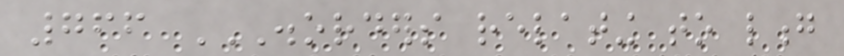766 DISORDERS RELATING TO LONG
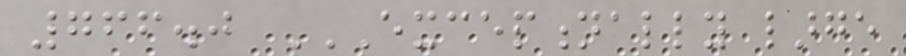766.0 EXCEPTIONALLY LARGE
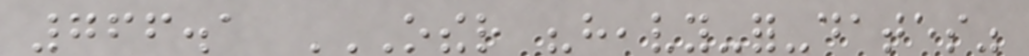766.1 OTHER "HEAVY-FOR-DATES"
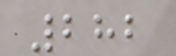282
